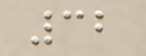32
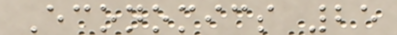Economics 25
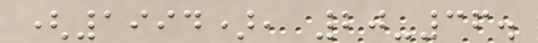(1994), 20-36.
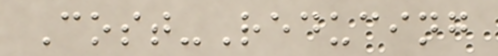Cost-Reducing
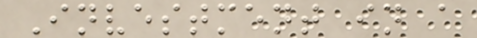Investment in a
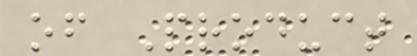of Product
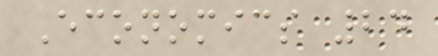Economics 24
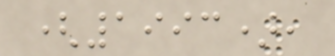(1993),
